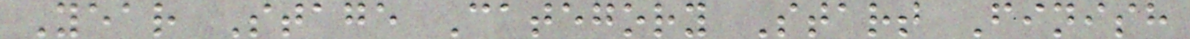Year Stage Category Start Finish
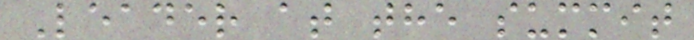Leader at the summit
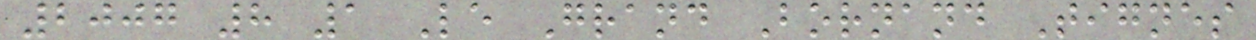2007 8 1 Le Grand Bornand Tignes
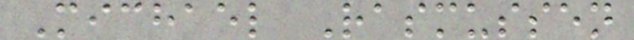Michael Rasmussen
